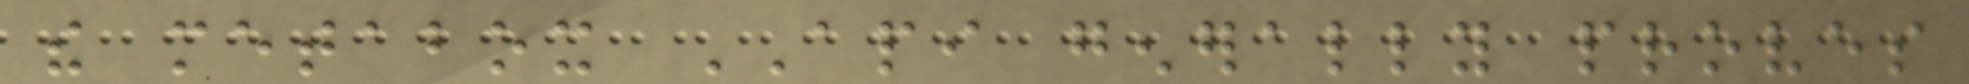the metabox API generally proves
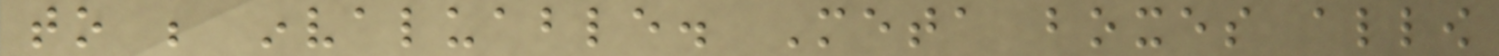to be invaluable. Meta boxes allow
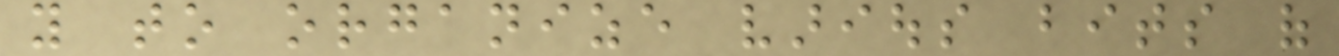you to organize various bits of
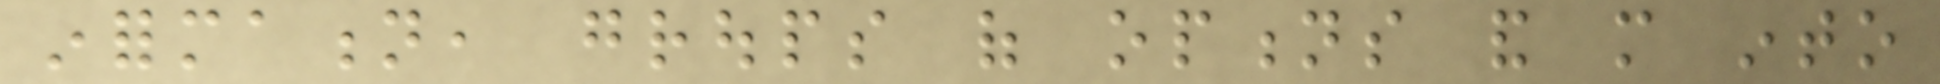information, groups of options and more into
